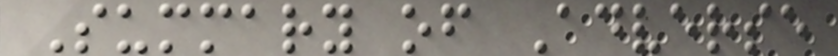Summary of Adverse
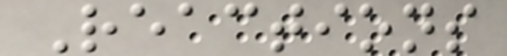Reactions
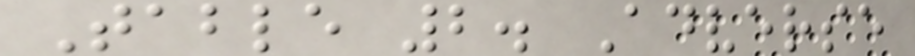Table 2. Adverse
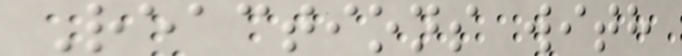Reactions with
